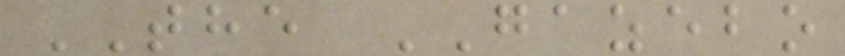THE GAZEBO
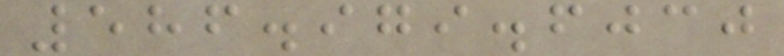586.979.6030
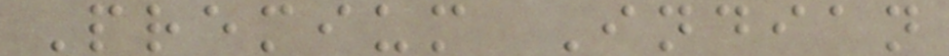Premium Indian
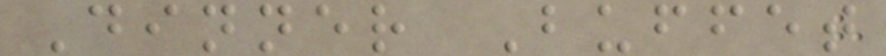Dinner Buffet
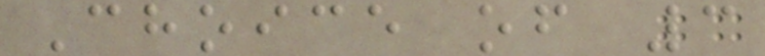Choice of 3
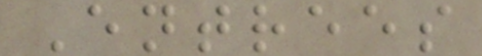Entrees
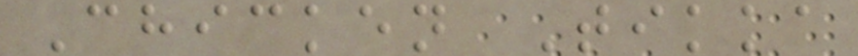Chicken Tikka
